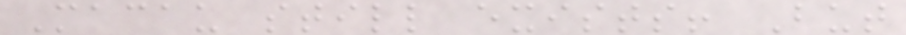Macau still exists! But
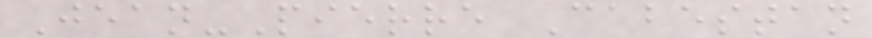Jean-Pierre Cabestan
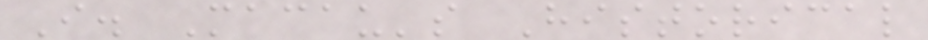I. Macau's Historical
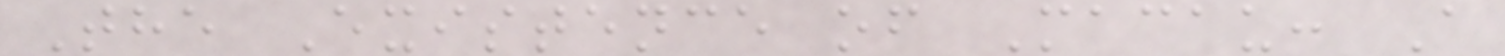The Existence of Macau: A
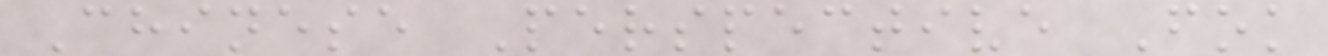Chinese Perspective Fok
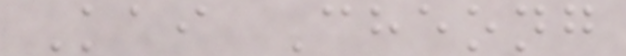Kai Cheong
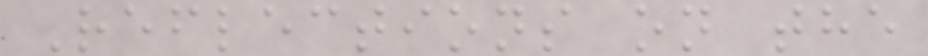Reflections on the
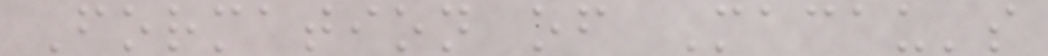Formation of Macau's
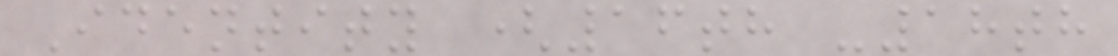Identity (16th -18th
